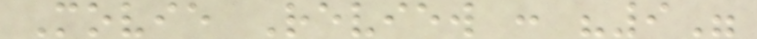Movie Review : "9"
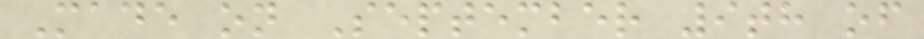Made on September 9th of
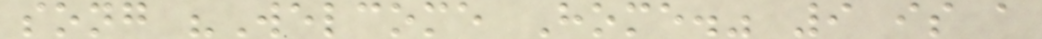song "Welcome Home." 9 is a
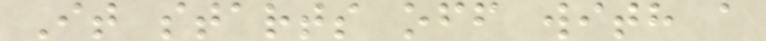It starts off with a
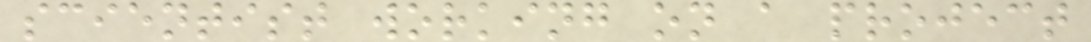scientist working on a project
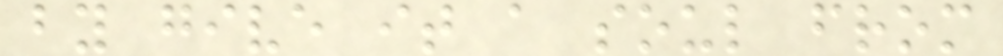by give it a soul from
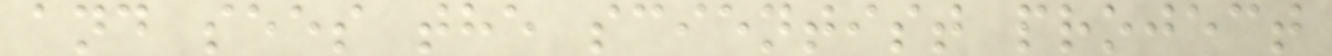and sees the scientist project
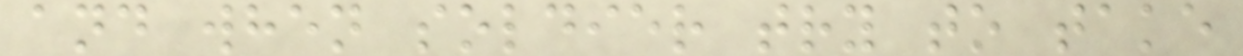and when soldier try to take
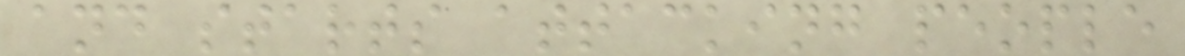and starts attacking people
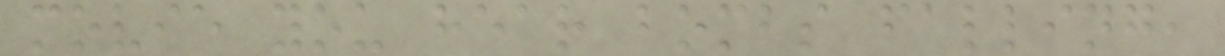movie you hear bombs falling,
